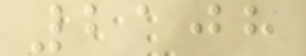2108
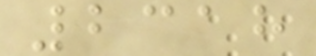2318
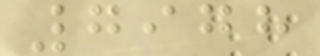7978
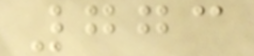773
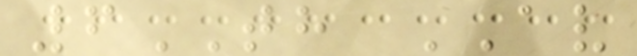6TH AV
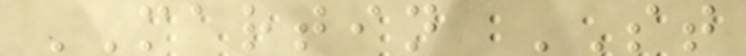MARTIN ST
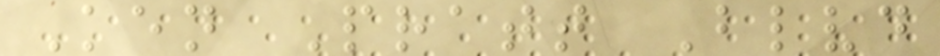Ken Pratt Blvd
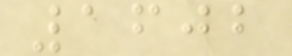1602
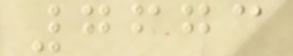7673
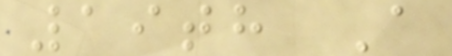19th A
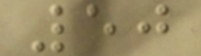50
